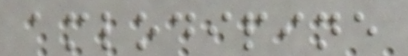amlodipine
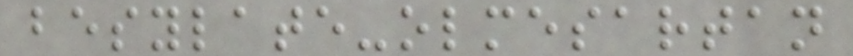besylate-olmesartan
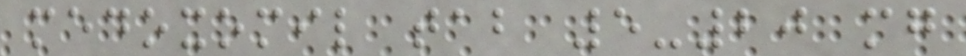medoxomil tab 5-20 mg
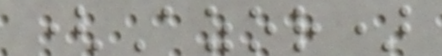(Azor)
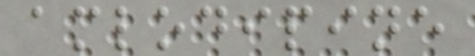amlodipine
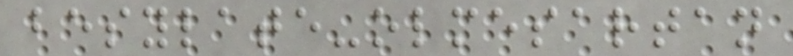besylate-olmesartan
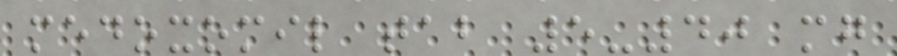medoxomil tab 5-40 mg
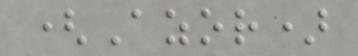(Azor)
